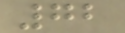72
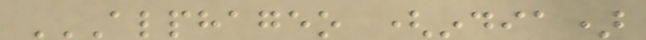ALPHAGEO (INDIA)
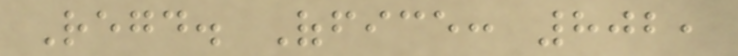Regd. Office: 802,
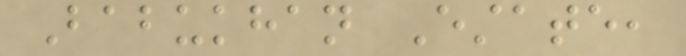Babukhan Estate,
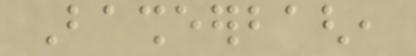Basheerbagh,
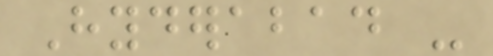Hyderabad -
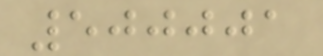500001
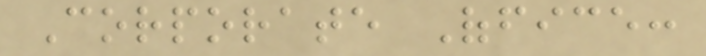Corporate Office:
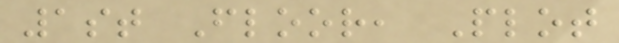1st Floor, Plot
